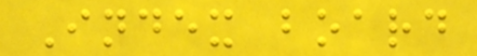Index board
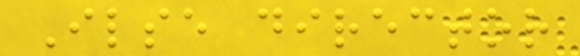Ilse director
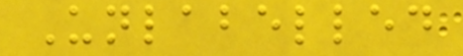Unlabelled
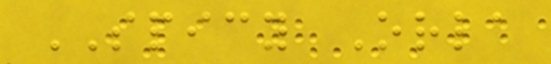SPICY Orla
